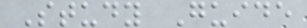Study Guide
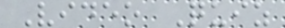Video Quiz
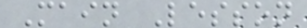Main Lesson
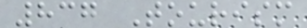837 Tourism
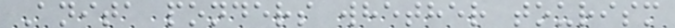Anita ponders whether tourism
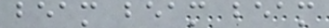beam beam beam
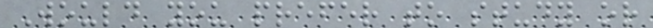Would you prefer to study or
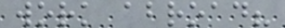work abroad?
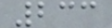233
